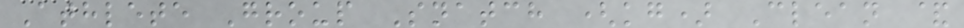Athlete Group Snatch (kg) Clean &
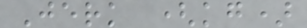Jerk (kg)
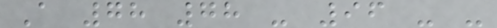A 78 78 - 96 - -
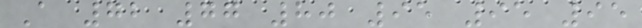A 72 77 80 95 95 95
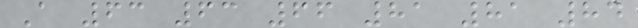A 63 63 66 81 81 84
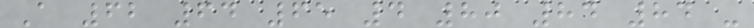A 62 64 65 4 80 84 84 -
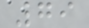79
